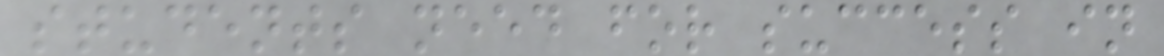students need for success in
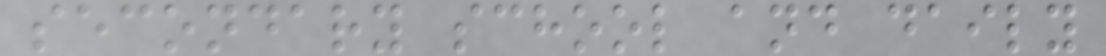secondary school and daily
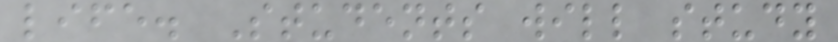life. Students will study
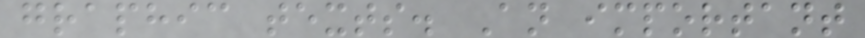graphic texts. An important
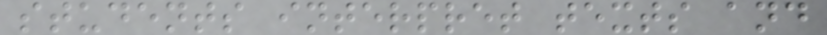students interpret texts and
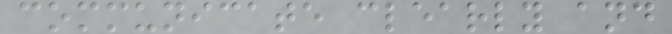communicate clearly and
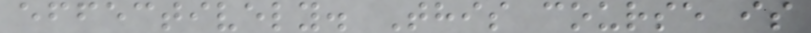effectively. This course is
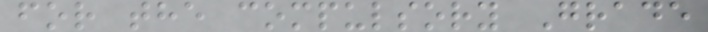for the compulsory Grade
